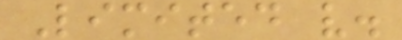Limited v.
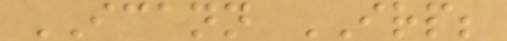ICANN IRP;
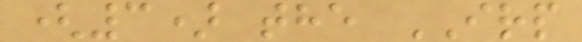(3) the IRP
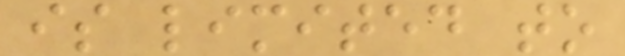is limited to
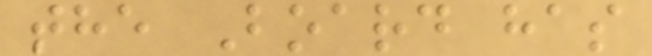the Board has
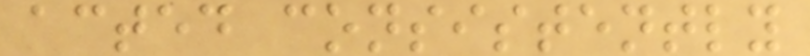acted consistently
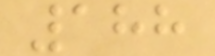188
